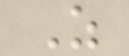As
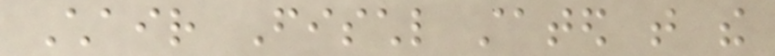Chair Fischl stated that the
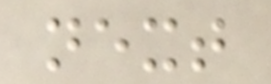next
